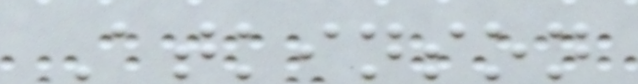Atkinson
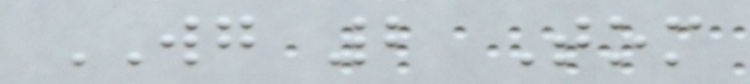WG 2 Tom
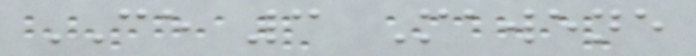CE 3 Mawene
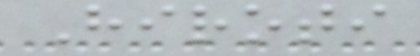Hiroti
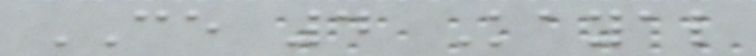CE 4 Kayal
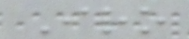Iro
